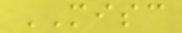MISC
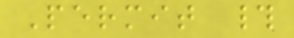Permit #
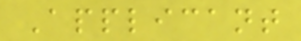Applicant
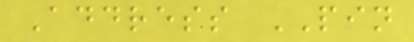Address PIN
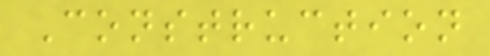Construction
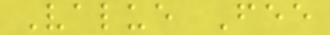Value Fee
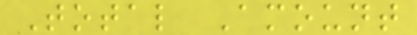Total Amount
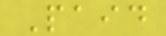Paid
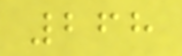268
